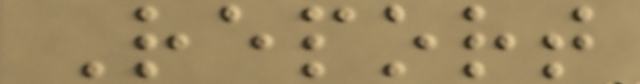Report
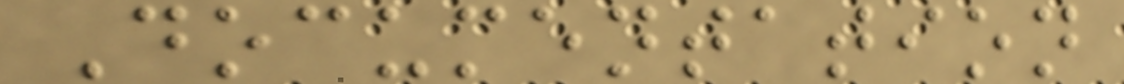Documentation
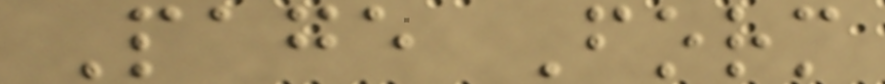Page Form
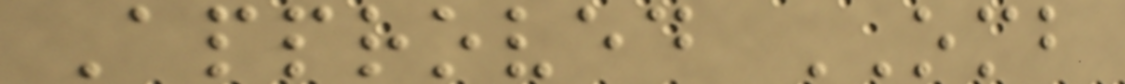Approved OMB
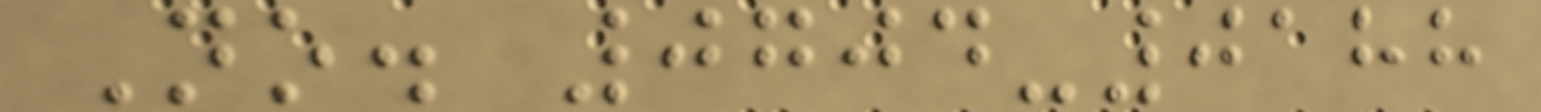No. 0704-0188
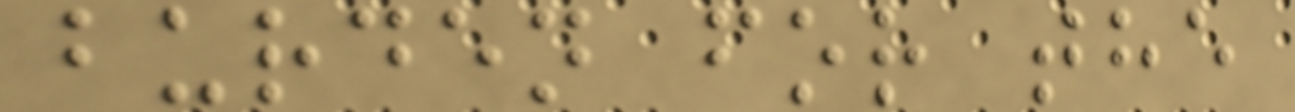burden for the
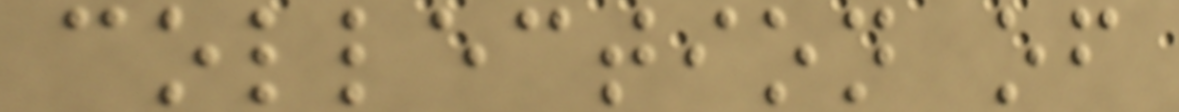collection of
